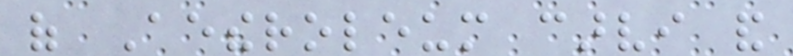of Aetheroleum carvi and
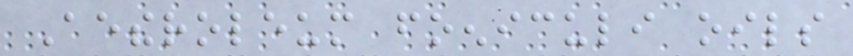Aetheroleum foeniculi oils
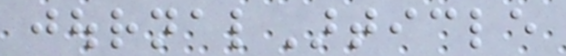journalArticle
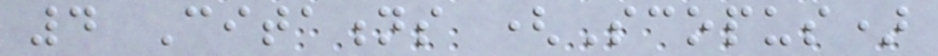4 Citations (Scopus)
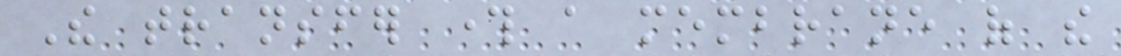The transfer through a membrane of the
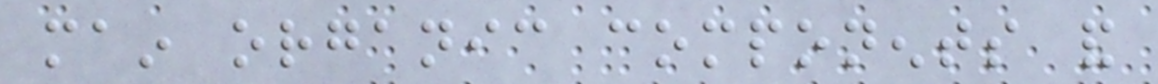main organic components and
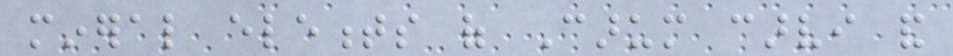mineral elements of Carum carvi and
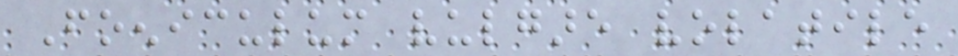Foeniculum vulgare volatile
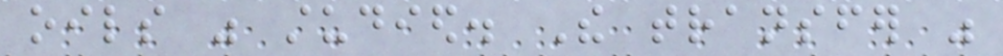oils was studied. The transfer was
